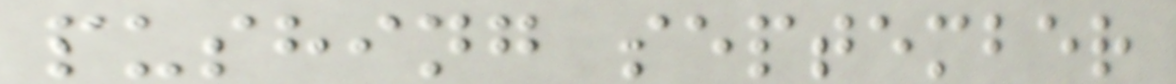pushing september
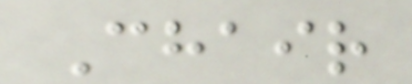Chair
